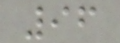96
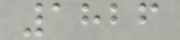1826
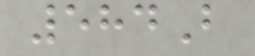584B
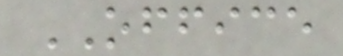OFFICE
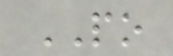PO
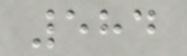584
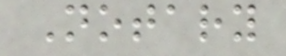Notary
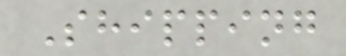Shipping
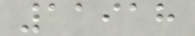11918
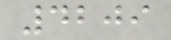4209
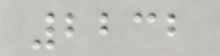2232
